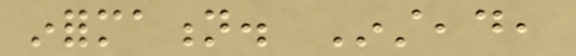information. Instead,
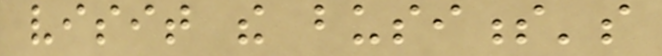visit the business's
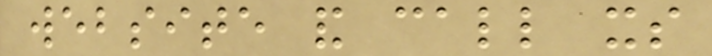website and call its
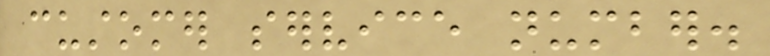customer service number.
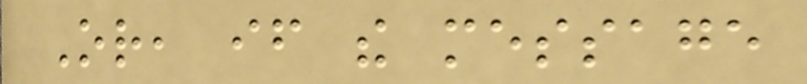Or, if the message
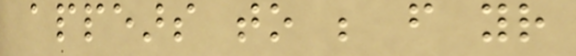appears to be from your
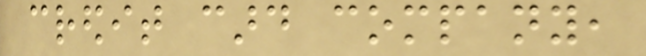credit card company,
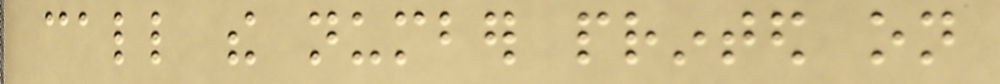call the number printed on
